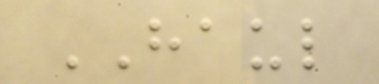HAUL
